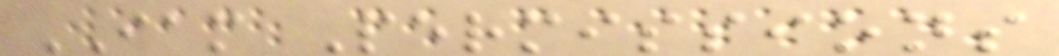IAM Permissions
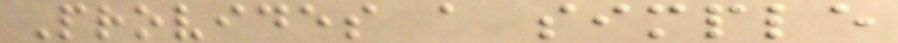Provides a simple
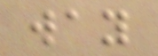way
